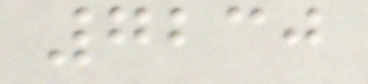7230
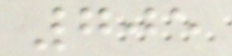705
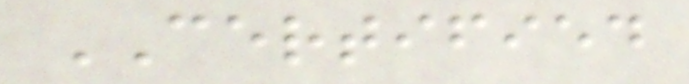CERTIFIED
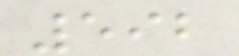592
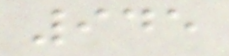945
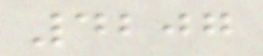4207
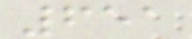651
